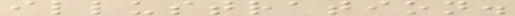illustration.
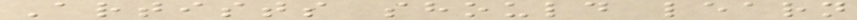Artists should learn
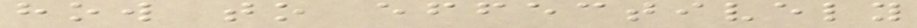how to effectively
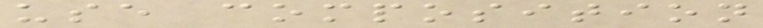use composition
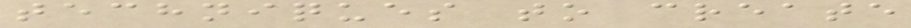techniques to create
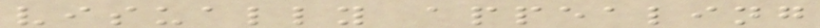visually appealing
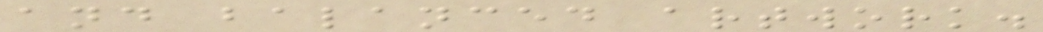and balanced artwork.
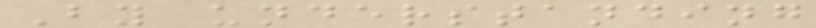By understanding
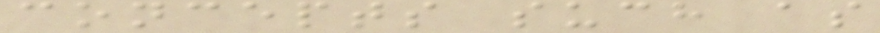concepts such as
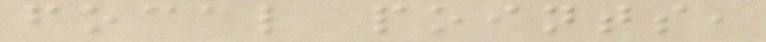focal points,
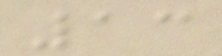13
